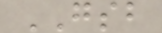GSB
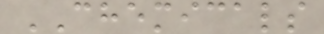CHEMICALS
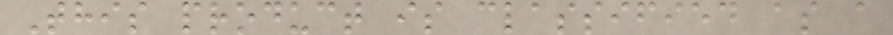This product is classified as a
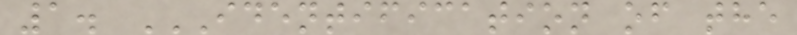1. IDENTIFICATION OF THE
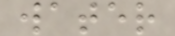water
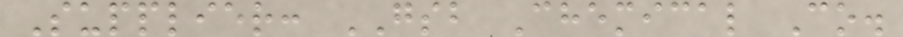Supplier: GSB Chemical Co.
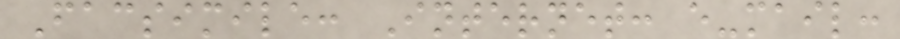Facsimile: Internet: e-mail:
